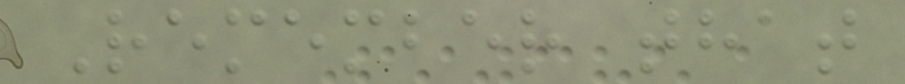Remember that
